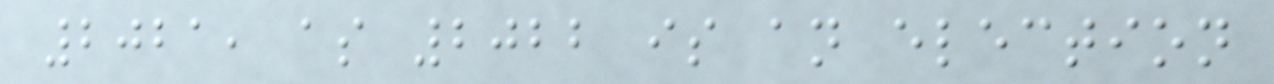2021, as 2022 is an election
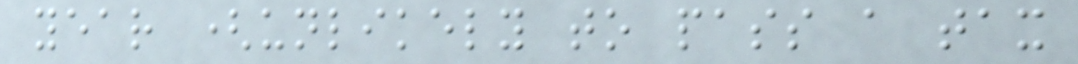year (unlikely to pass a tax
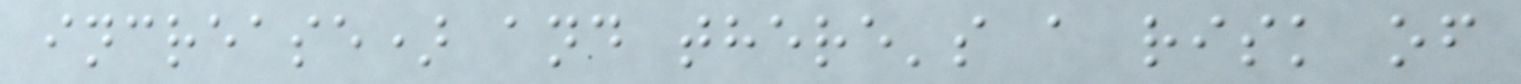increase) and there's a risk of
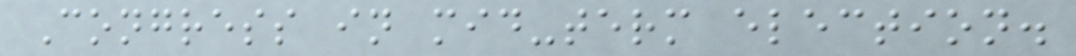Congress in mid-term election.
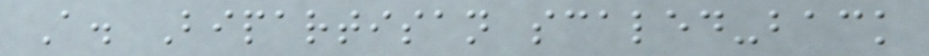A. Bipartisan scaled-back
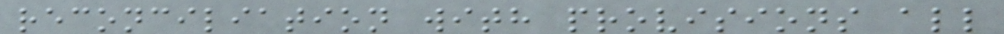reconciliation with provisions all
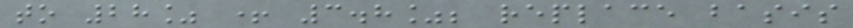to 28% + 3.8%; replace basis
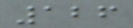126
